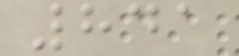841
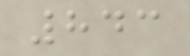843
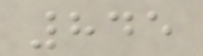845
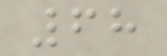68
